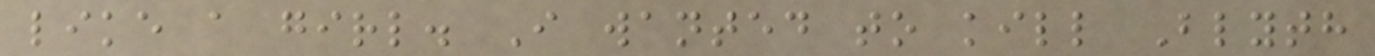like a girl. I wanted to kill Blyth
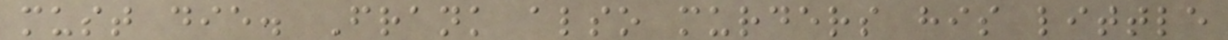must die. Frank also murders his little
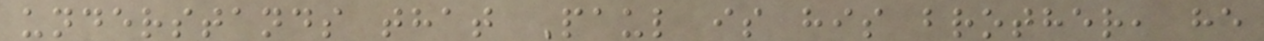understands that Paul is his brother, he
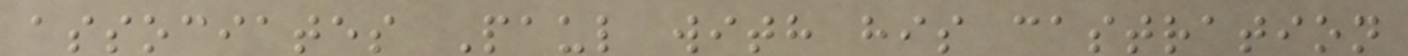associates Paul with his castration
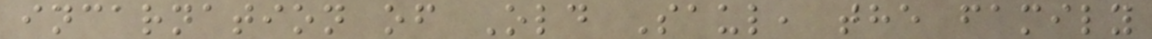incarnation of Old Saul, the family
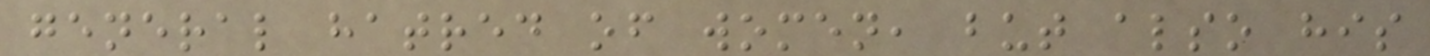general hatred of women, but also his
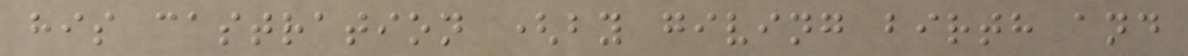his castration (by giving birth and
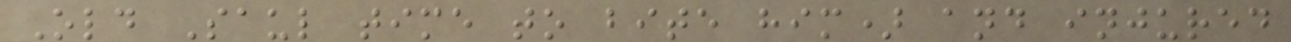Old Saul time to bite him) and injured
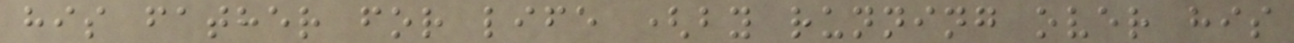his father for life (by running over his
